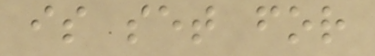is set for
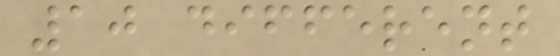10 different
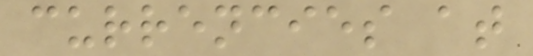currencies at
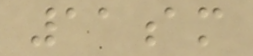11am
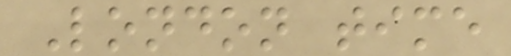London time
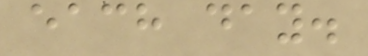each day.
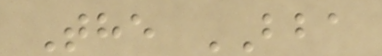The BBA
